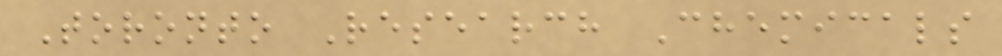Toronto Research Chemicals
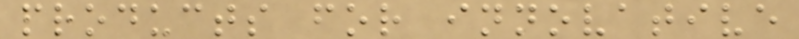products for innovative
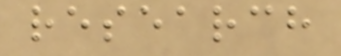research
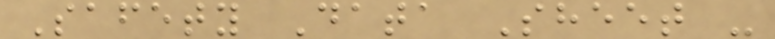Safety Data Sheet -
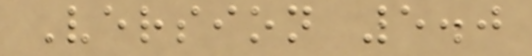Version 5.0
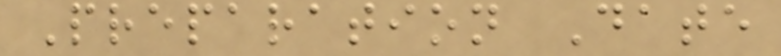Preparation Date
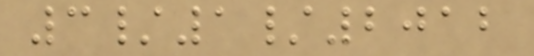3/1/2012
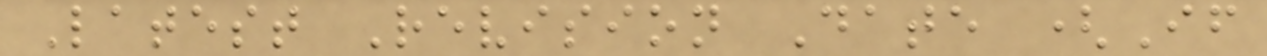Latest Revision Date (If
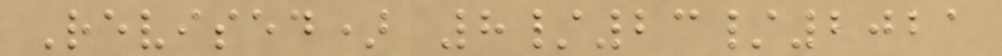Revised) 8/23/2021
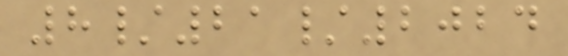8/21/2024
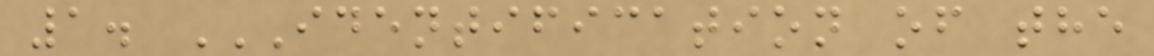1. IDENTIFICATION OF THE
